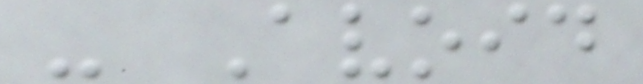- Avoid
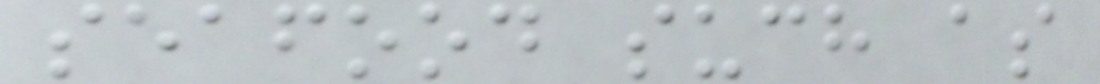seafood such as
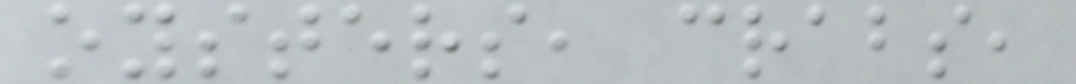oysters, crabs,
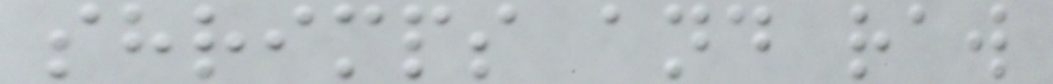shrimps and raw
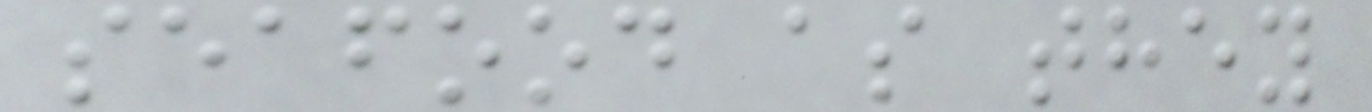seafood as they
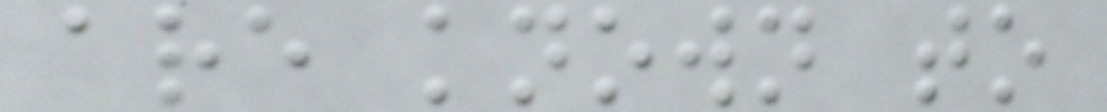are known to
